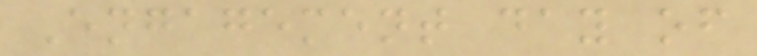Engagement day of
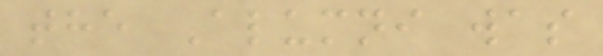the Alumni was
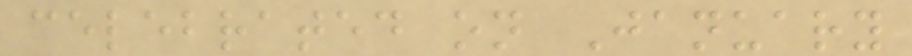celebrated on January
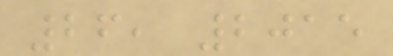26, 2015
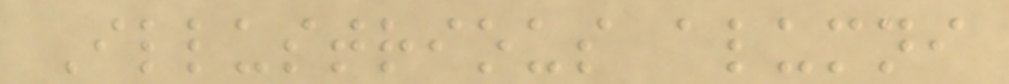Illustrious alumni
